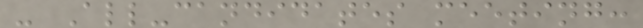- All-candidates meeting:
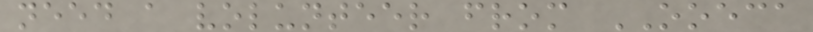need a volunteer from OOECA
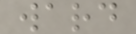ward
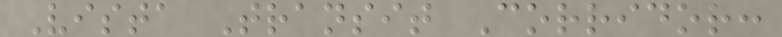Vista Transit Corridor:
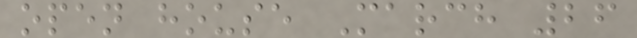open house March 26
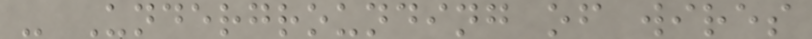- Undergrounding of wires
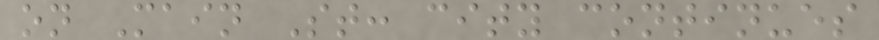on Main St: city continues
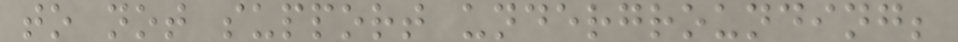to not support undergrounding;
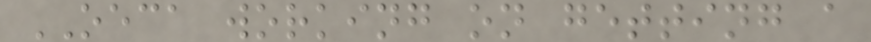OECA working on getting a
